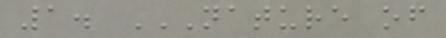1. NATURE OF
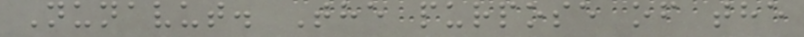Nunavut. The purpose of the
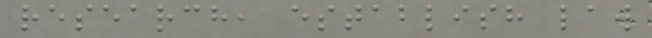research, establish law
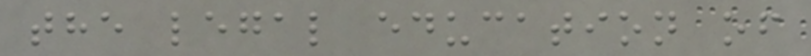the legal education of
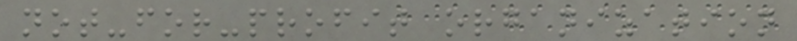not-for-profit organization
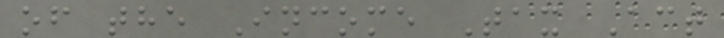of the Income Tax Act
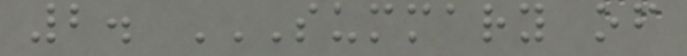2. SUMMARY OF
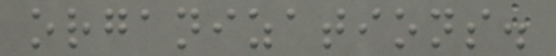organizations.
